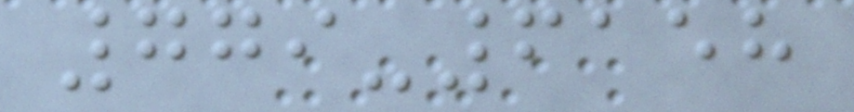779-6158
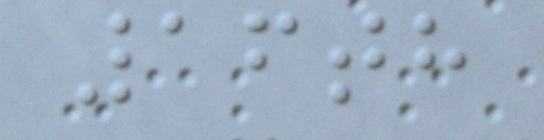16th
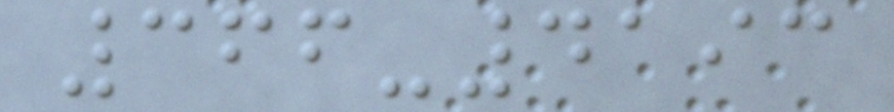366-4193
